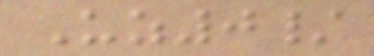Uz0/
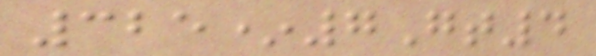325*7Gt4
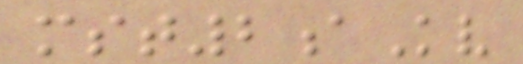mst2aKv
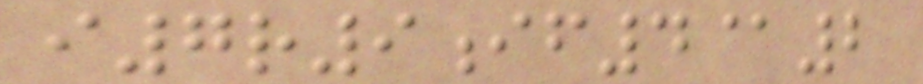i7r9if4@2
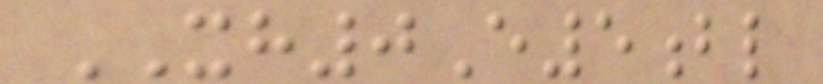XH0E5bl
